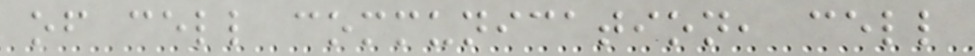of cell communication, cell
